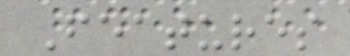Features
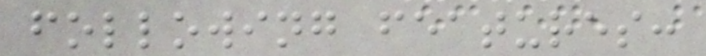following features:
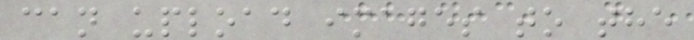can upload images to the
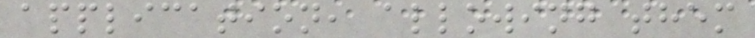application, allowing them
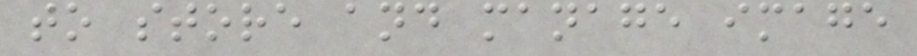to store and manage image
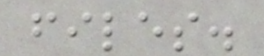files.
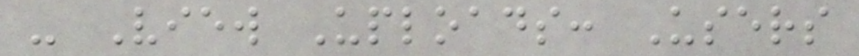- View Uploads: Users
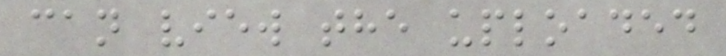can view the uploaded
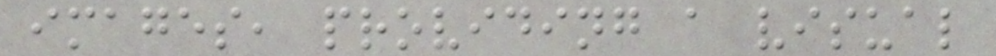images, providing a visual
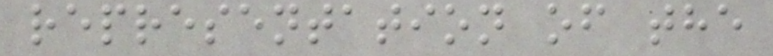representation of the
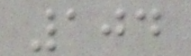104
